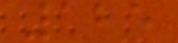125
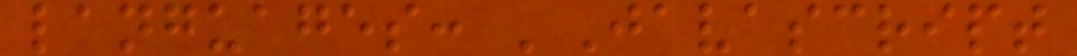languages: 'Javascript
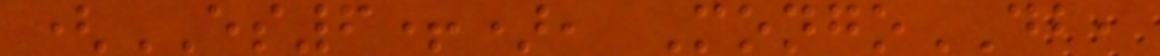(ES6+), MongoDB,
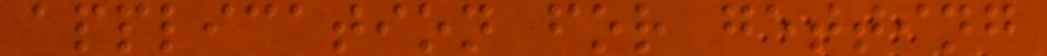application for getting
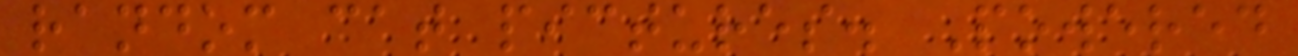random cat pictures. Powered
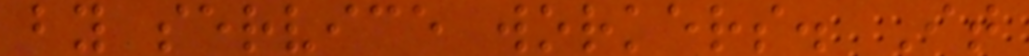by service workers. It
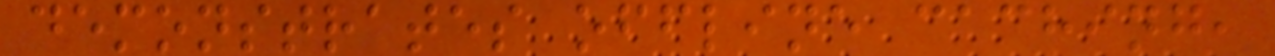demonstrates offline caching,
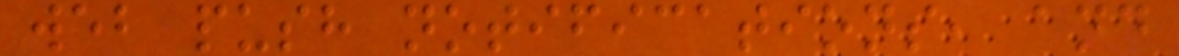web push notifications, and
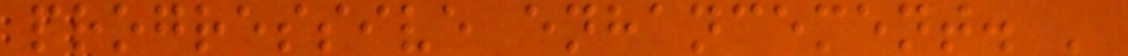progressive enhancement. '
